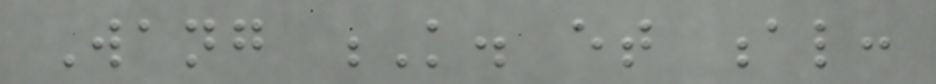Wang K. et al:
